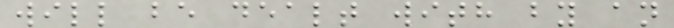will be dealt with by an
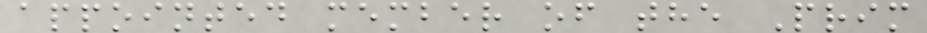appointed member of the Prim
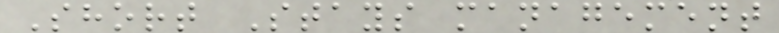Short Stays management
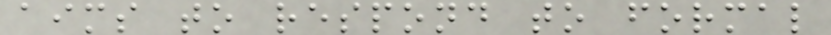aims to respond to formal
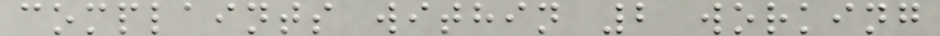complaints within 2 working
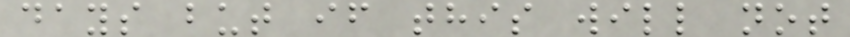days but if this will not
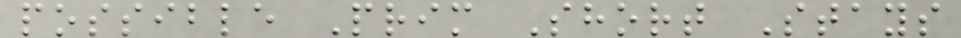possible Prim Short Stays
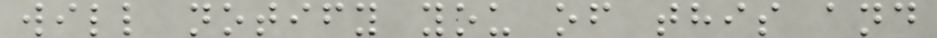will notify you of this and
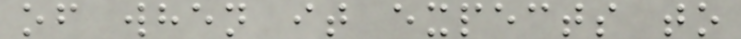of when it expects to
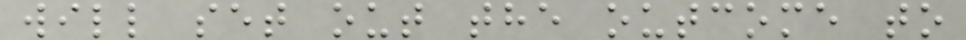will set out the outcome to
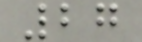27
